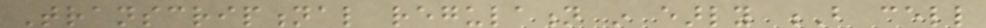Transcriptional regulation in early B cell
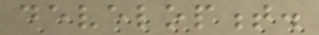development.
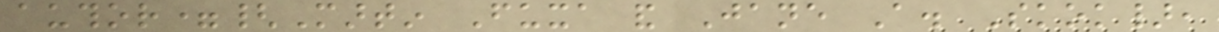author={Martin Fuxa and Jane A. Skok},
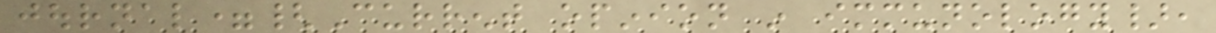journal={Current opinion in immunology},
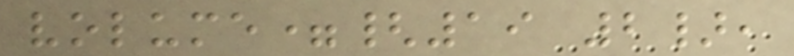volume={19 2},
